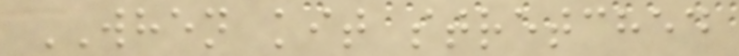WHEN kit stretched
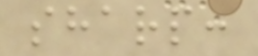sharp:
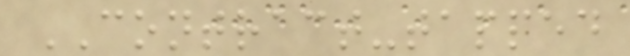CONTRACT-tapped
